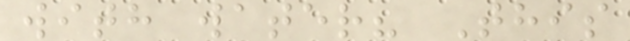with water? This
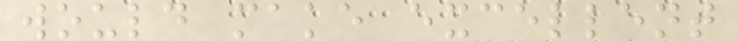would make excellent
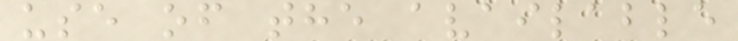use of the available
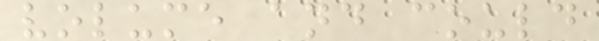volume and could
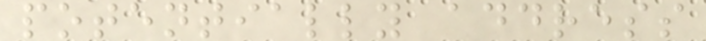potentially address
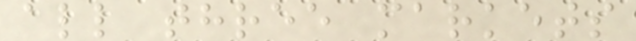all three markets
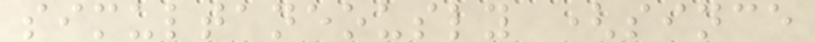simultaneously (since
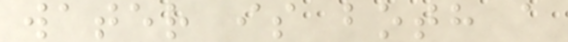water is both a
